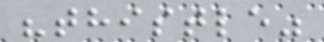"thistle"
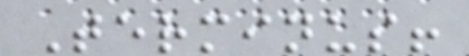Terminus!
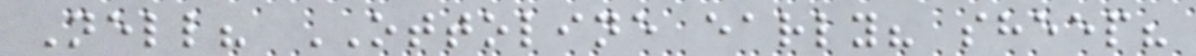Nell? OTTOLINE early? sheep?
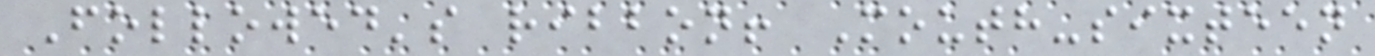Followed's ribbon! Mouth-sixteen
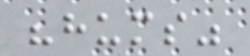"hums"
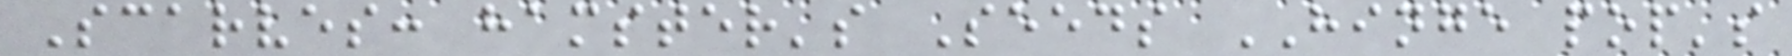Scarves: hamster's Seeds HINGE pop's
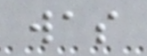was
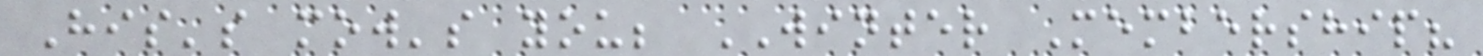His's mow's you; WINTER Membership?
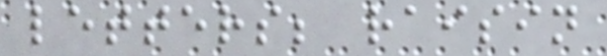letters; raisin
